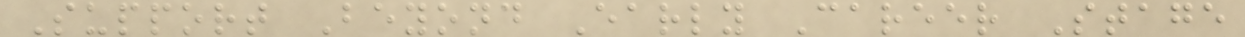Support Beyond Early Career Stage
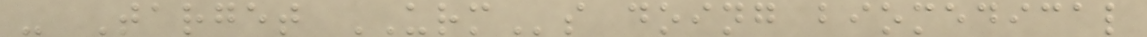- Target URMs doing biomedical
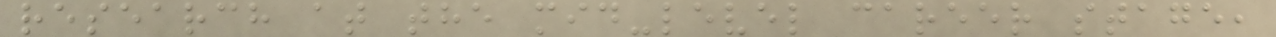research at the mid-level career stage,
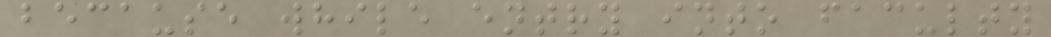because while entry into faculty
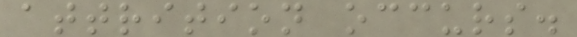attrition occurs.
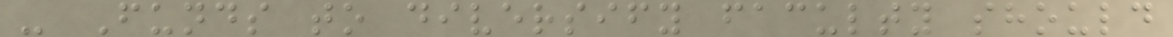- Funds to diversify faculty should
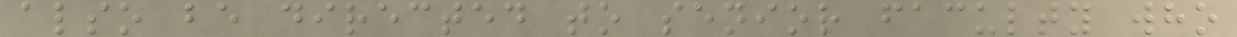also be directed to senior faculty who
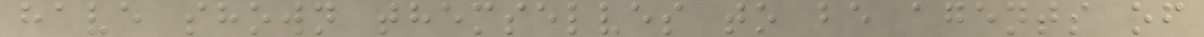have shown themselves to be agents of
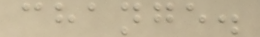change.
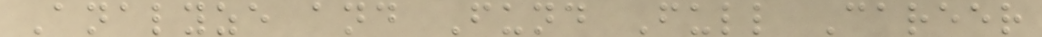Analyze and Fund Full Career
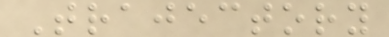Trajectory
